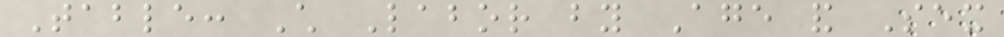Table: Child Labor by Age and Sex
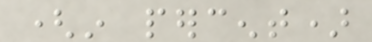(in percent)
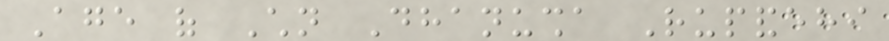Age of Children Dhanusha Rupandehi
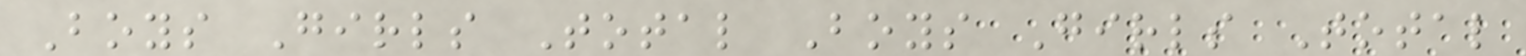Boys Girls Total Boys Girls Total
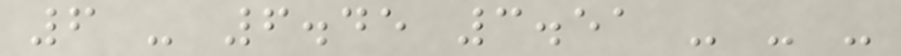6 - 6.45 3.51 - - -
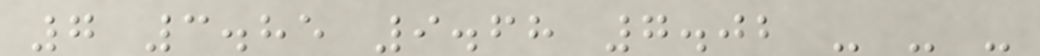7 3.85 9.68 7.02 - - -
